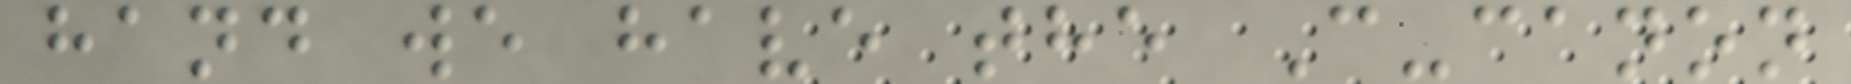hand we have the C-canon
